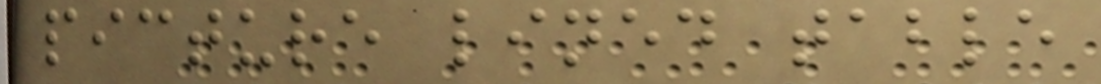picture lined table
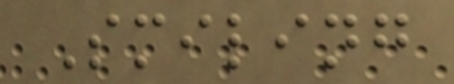Smiling
